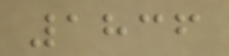1836
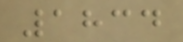1834
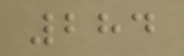284
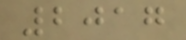2017
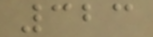323
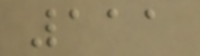111
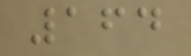164
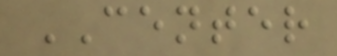CENTER
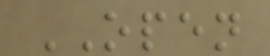OPEN
